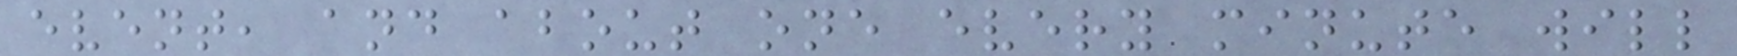event, and about one every minute will
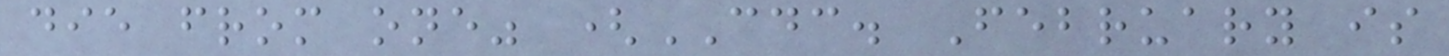die from one" (CDC. February is
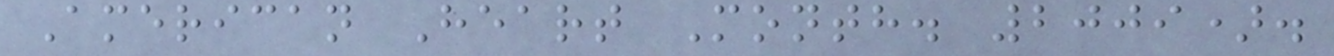American Heart Month. 2009).
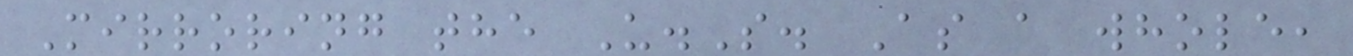Mirroring the U.S. As a whole,
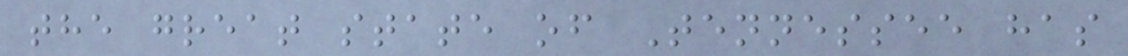the great state of Tennessee has
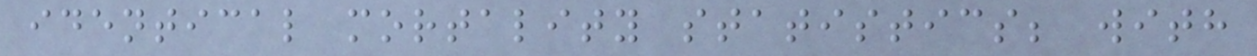identical mortality statistics; with
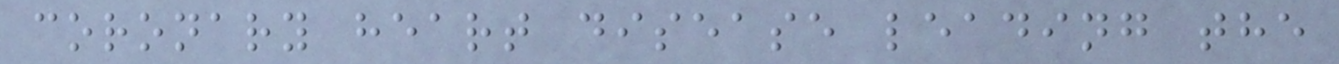coronary heart disease leading the
